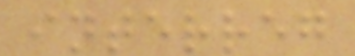interreg
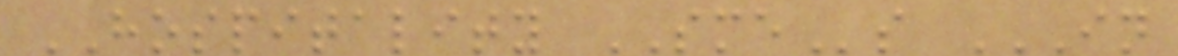HOSPITALITY SMEs IN
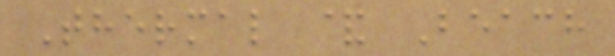Thermal & Beach
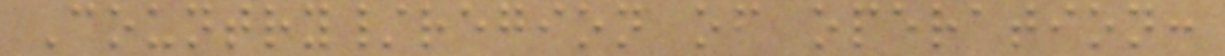Country/region of operation:
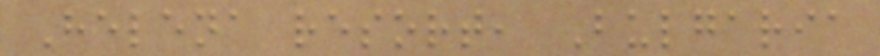Helena resort, Bulgaria
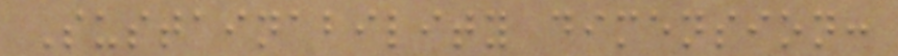Sustainability dimension:
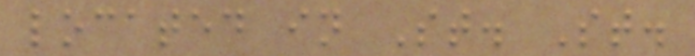located in St. St.
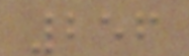256
